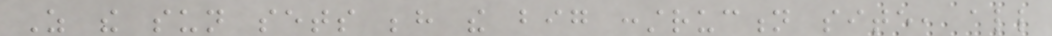As the sun sets behind the big construction site, all
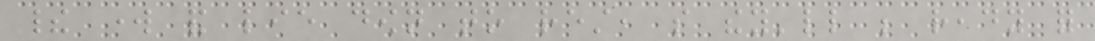their work and lie down to rest, so they'll be ready for
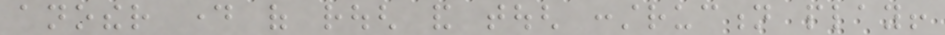another day of rough and tough construction play!
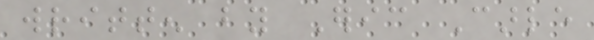written by Eric Carle
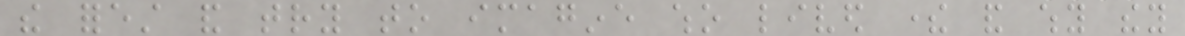the forest and try to imagine who lived there and why they
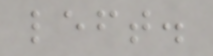left.
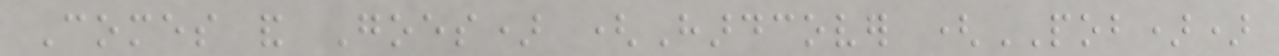Comes and Goes) (Hardcover (POB))
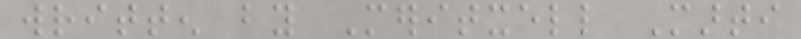written by Meritxell Marti
